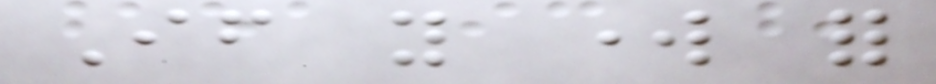If you work for
